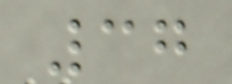37
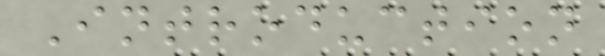Introduction
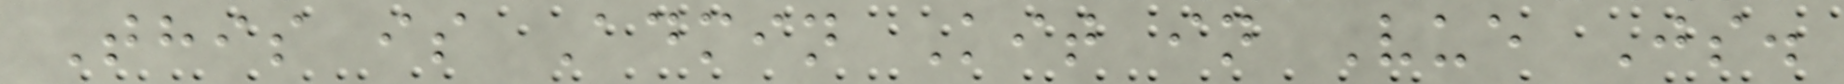This is Admin Kit in Vue Js.
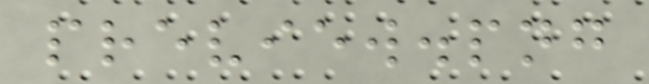preview.png
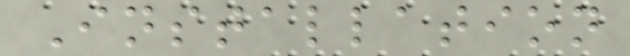Installation
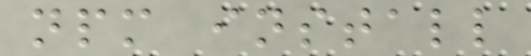npm install
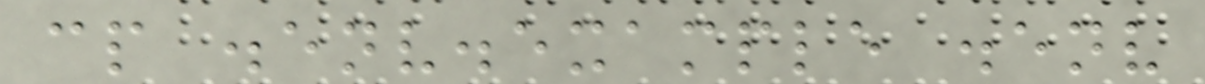cp .env.example .env
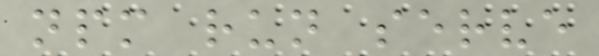npm run serve
